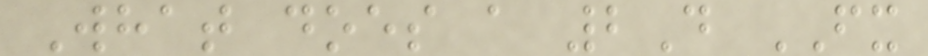What does a 2D FX
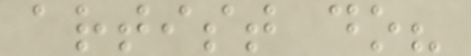artist do?
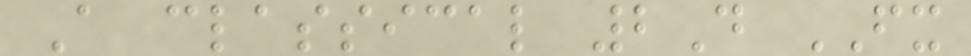A classical 2D FX
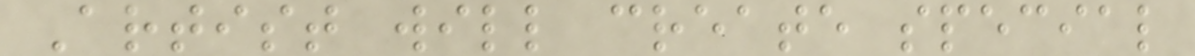Artist will create special
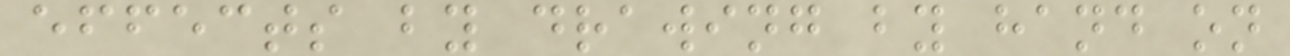effects by drawing by hand on
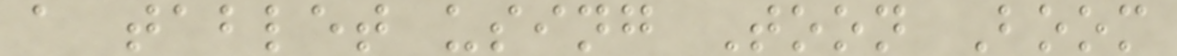a tablet using Toon Boom
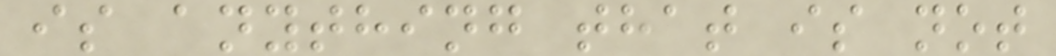is anything that is not
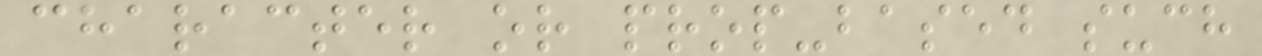character or prop-based such
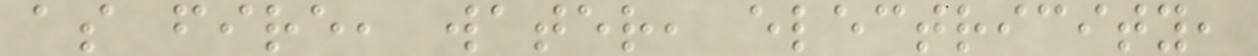as fire, water, electricity,
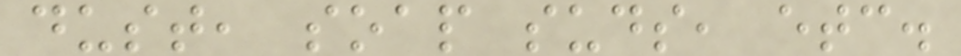dust, soap suds, etc.
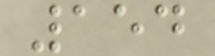154
